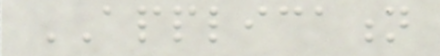APPLICATION
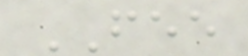FEE
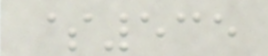$535
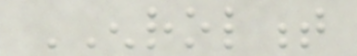ENROLMENT
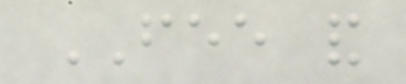FEE and
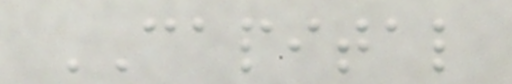CAPITAL
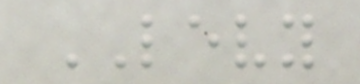LEVY
